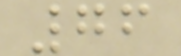76
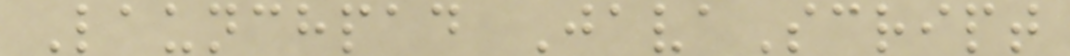Launchpad JavaScript
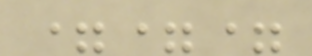===
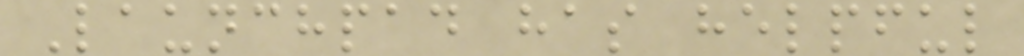Launchpad has helpful
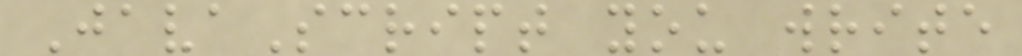JavaScript you write
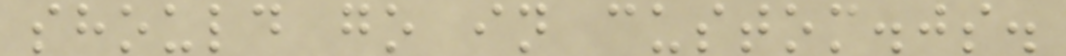should go in custom.js.
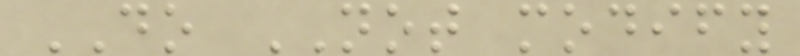DO NOT modify
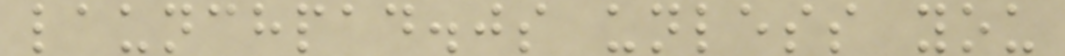launchpad.js unless you
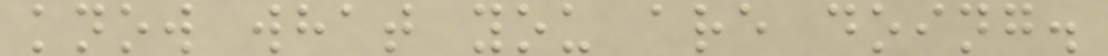know what you are doing.
